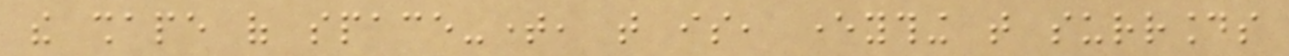the shape of space-time, that is, everything that surrounds
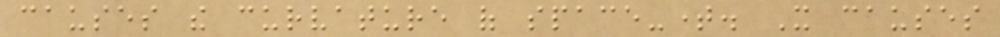causes the curvature of space-time. It causes
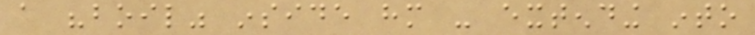a "boil" inside him - extending into
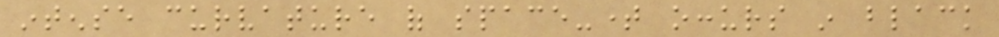intense curvature of space-time occurs in black
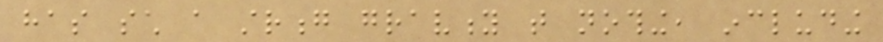has such a strong gravity that nothing, including
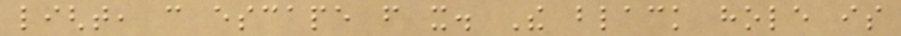light, can escape from it. The black hole is
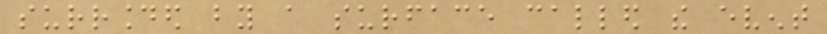surrounded by a surface called the event
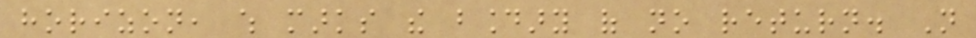horizon, which marks the boundary of no return. Not
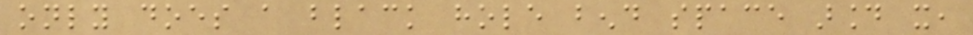only does a black hole bend space around it,
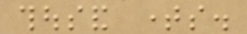thousand times.
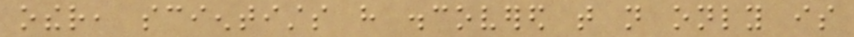other, scientists have discovered that not only is
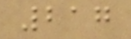217
